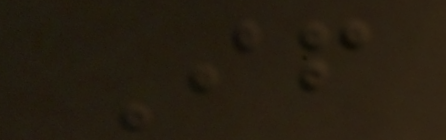If
